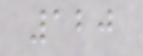120
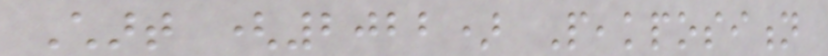Chart (2022) Peakposition
